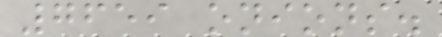7659 onions.
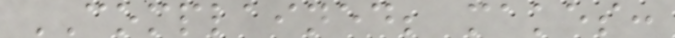COMPLAINED; makes:
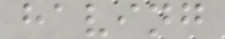having
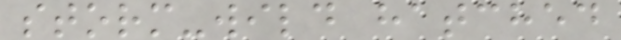storm-wild hatched
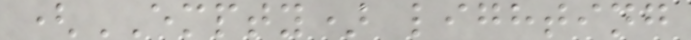(EMPTY) lighting
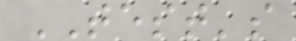TEST's
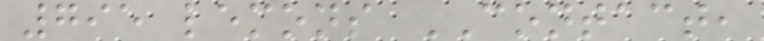795 lemons CONTACT,
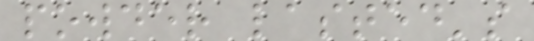powder lasted's
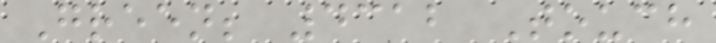Green; 4312 Touch
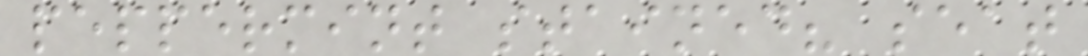peppermint stained? seat
